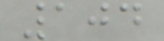104
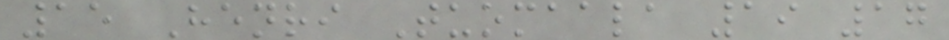15 Henri Tuomaala 19 17
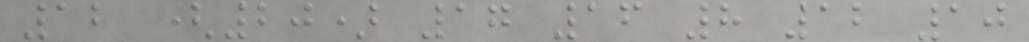12 (20) 17 16 8 12 10
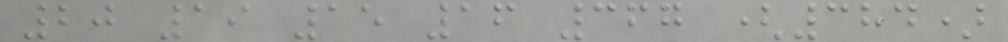20 19 15 16 367 (384)
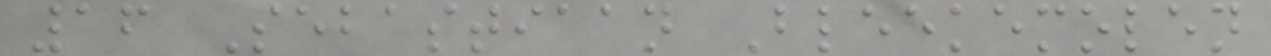16 Sebastiaan Bleekemolen
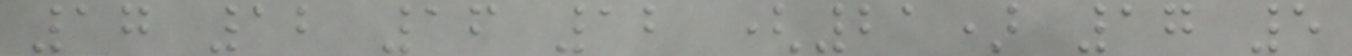17 12 16 12 (21) 17 5
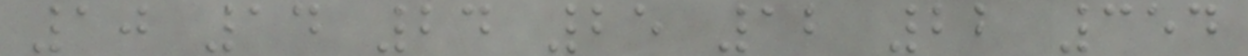10 14 24 25 12 22 354
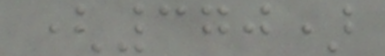(370)
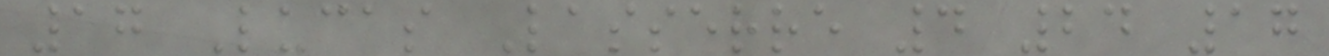17 Lucas Lasserre 4 24 17
